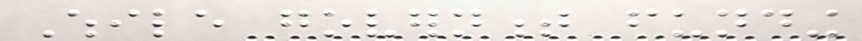While government funding
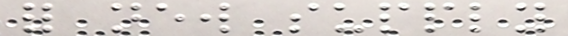for new supply
